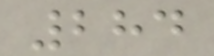284
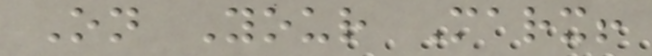On Your Marx!
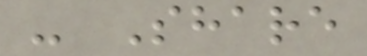- Share
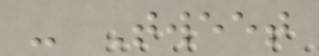- Tweet
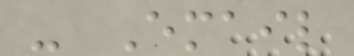- Email
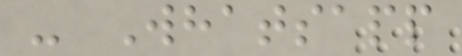- Whatsapp
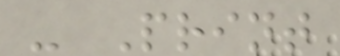- Print
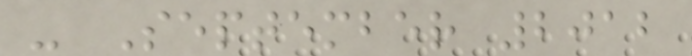- September 2012
